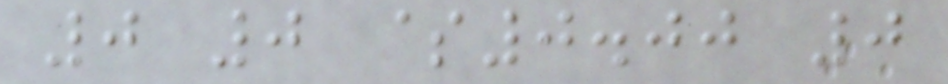0 0 $0.00 0
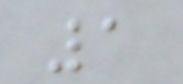1
